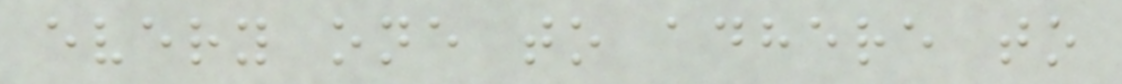every one to adhere to
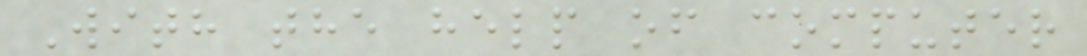With the help of computer
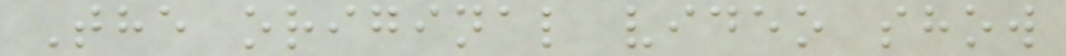The original video show
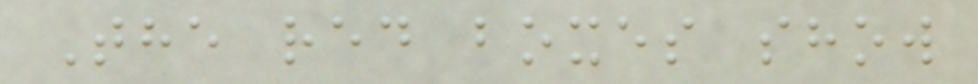The red boxes show
